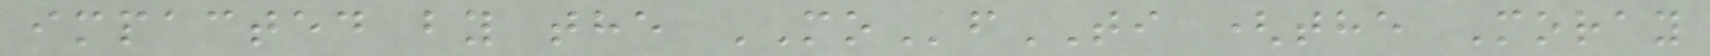impacted by the MOfTI (the Moray
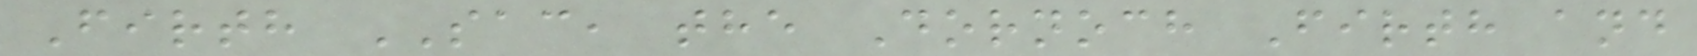Firth SAC, the Dornoch Firth and
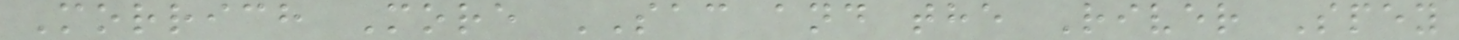Morrich More SAC and the River Spey
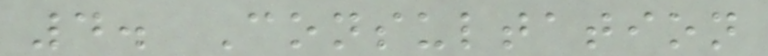4. Consultation
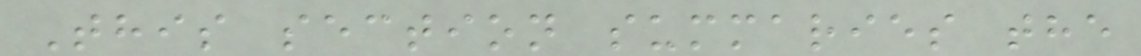This section summaries the
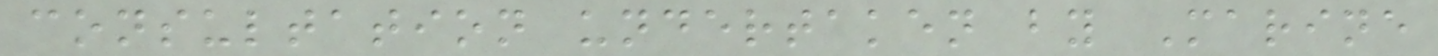consultation undertaken by Marine
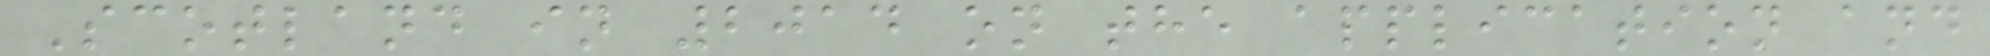Scotland in 2014 on the application and
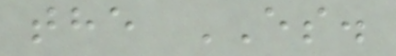the ES.
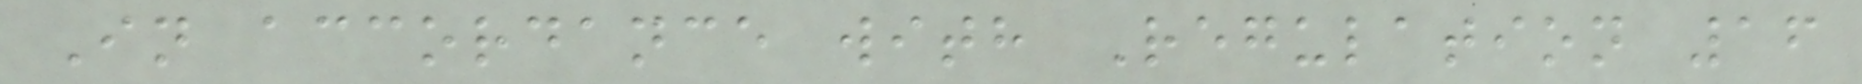In accordance with Regulation 16
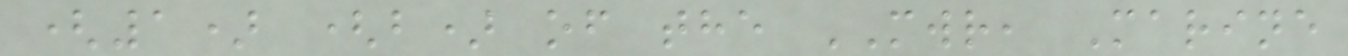(1) (b) of the MWR, Marine
